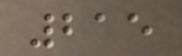215
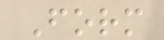Form
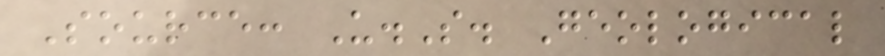Source: U.S. Geological
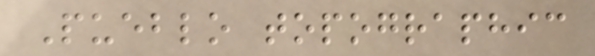Pueblo topographic
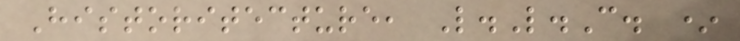Historitecture, L.L.C. *
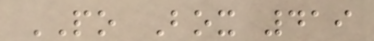PO Box 419
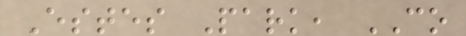Estes Park, CO
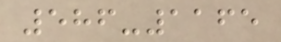586-1165
